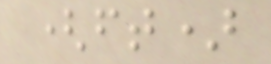(ft)
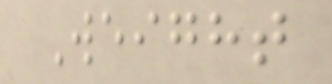Weight
